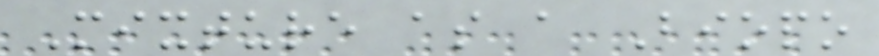Mixture as a Biopo
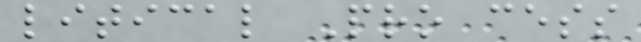litical Pro cess
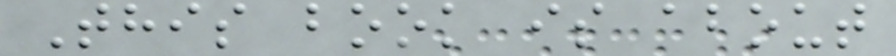This book is about
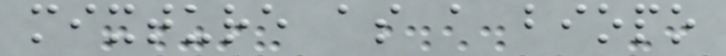mixture as a biopo
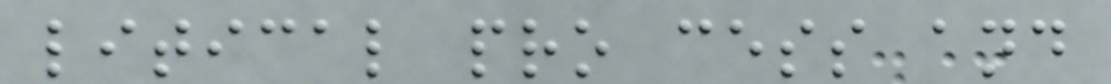litical pro cess and
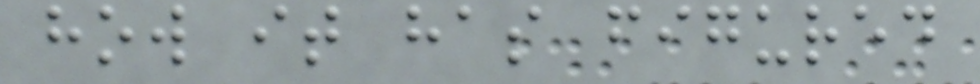how it has figured
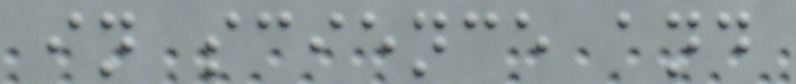in science and
